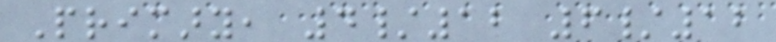Primary, 4/12 6/12
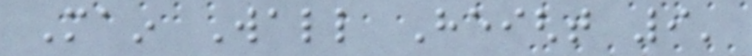Main Wall Height 9'
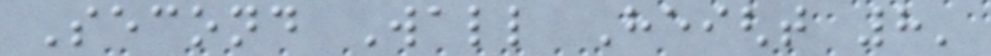Second Wall Height 8'
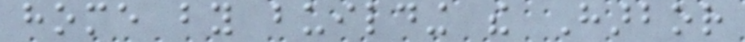home by building the Harbor
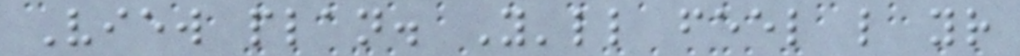View plan. You'll feel like your
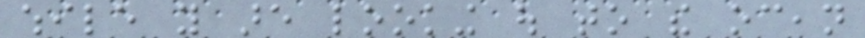while you are looking out to the ocean
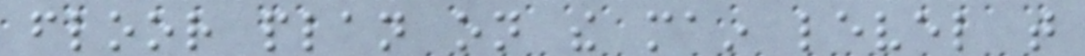floor plan on the main level that
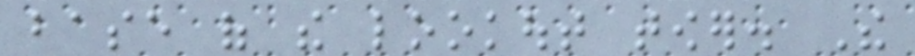base of the lookout tower. The
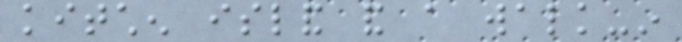kitchen island and a walk-in
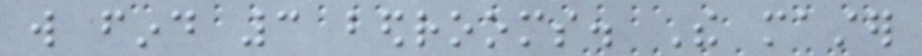will find 3 bedrooms. The master
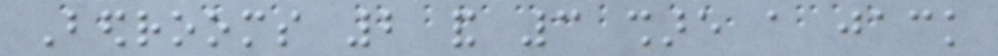Bedrooms 2 and 3 share a jack
